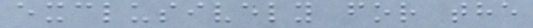exclusively for the
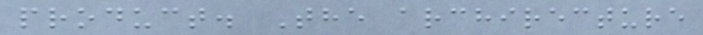product. The archirecture
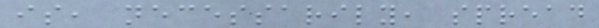is, necessarily, spread
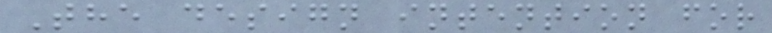The design intention for
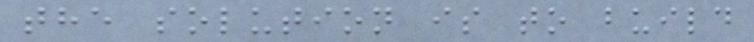the solution is to build
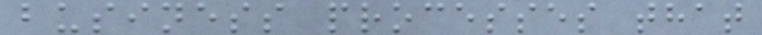business processes that
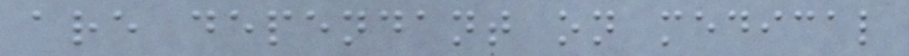are dependant on medical
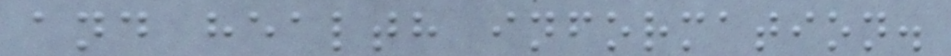and health information.
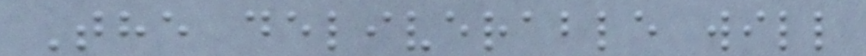The deliverable will
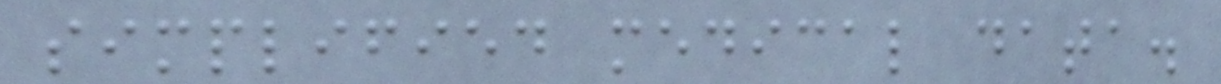simplified medical data.
